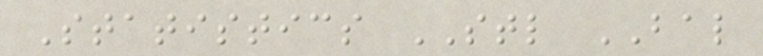Statistics STL BAL
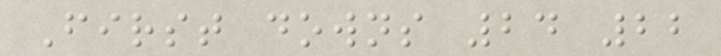First downs 24 22
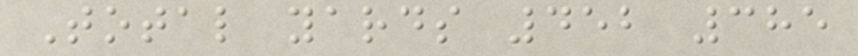Total yards 452 385
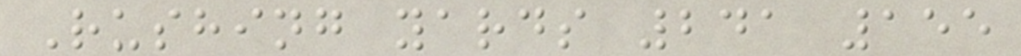Rushing yards 241 155
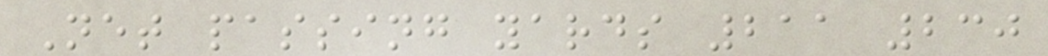Net passing yards 211 230
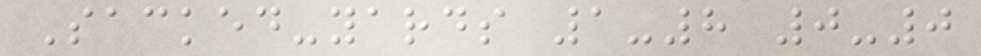Sacked-yards 1-8 0-0
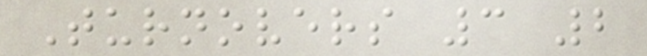Turnovers 3 2
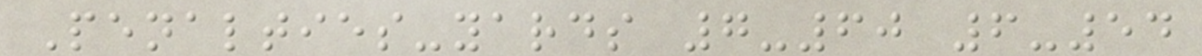Penalties-yards 7-60 6-54
